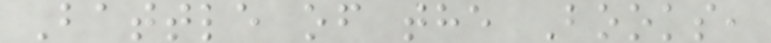Battle of the Books,
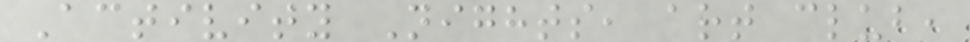Activity Nights, art club,
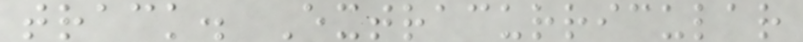track. Extracurricular
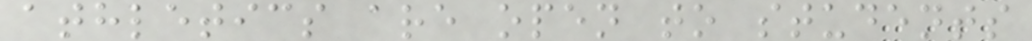athletics are open to students
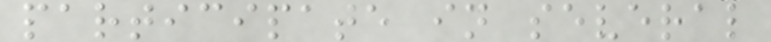participate in several
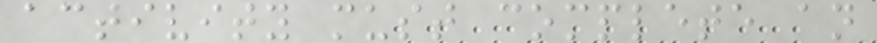activity must complete an
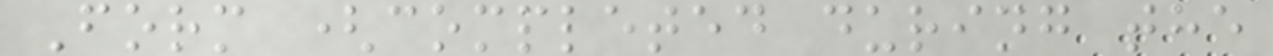Form (completed during the
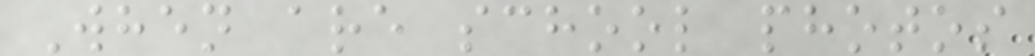When are school photos
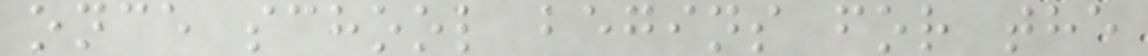once school begins for the
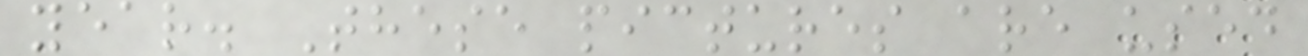year. These pictures are used
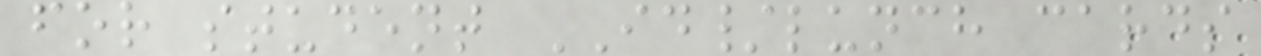for student ID/lunch cards
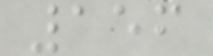156
